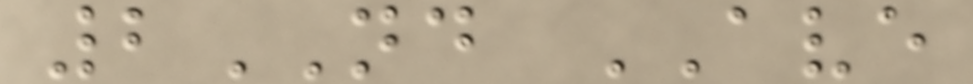2ND AVE
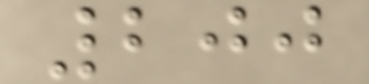200
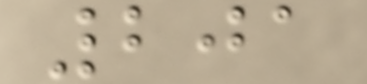201
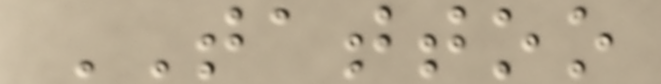TATTOO
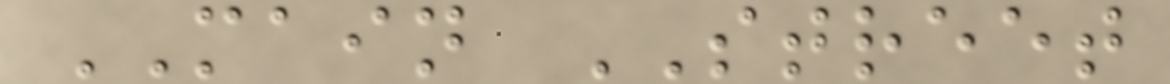MAIN STREET
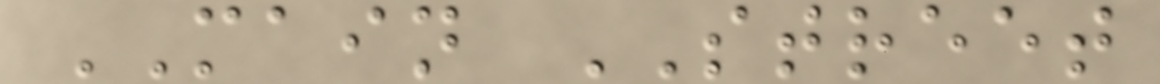MAIN STREET
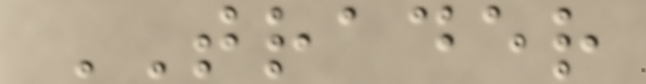TRADER
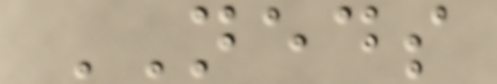NEDS
